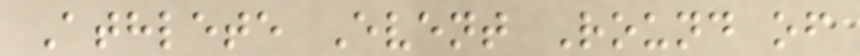Athlete Event Round of
